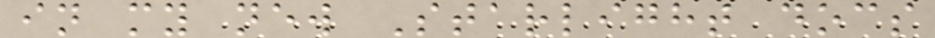in my new Starlight docs
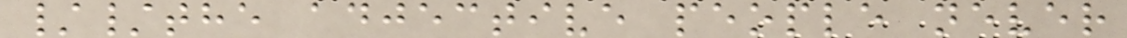//the adjective people never
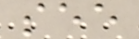see
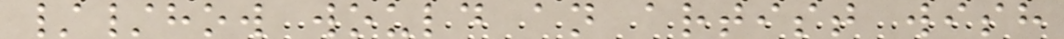//how would an artist wish
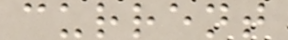current
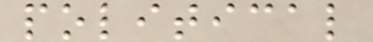political
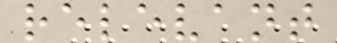relevant
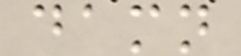damn
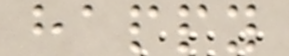happy
